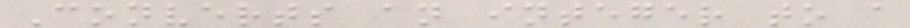Converts an integer to a
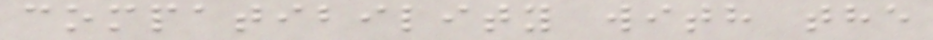compatibility with the
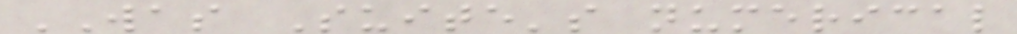WAS Suite's numerical
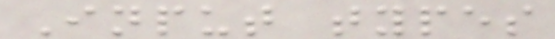Input types
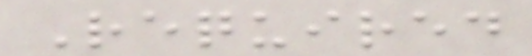Required
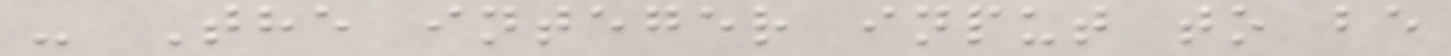- The integer input to be
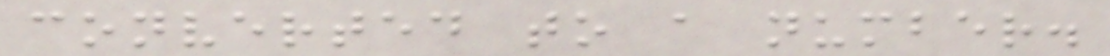converted to a number.
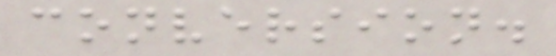conversion.
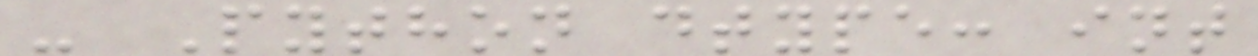- Python dtype: int
